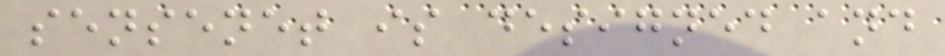sensenet is designed and
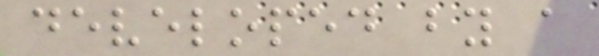developed by a
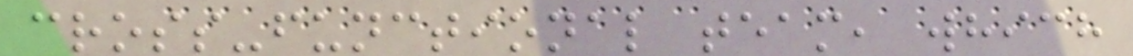cross-functional team, which
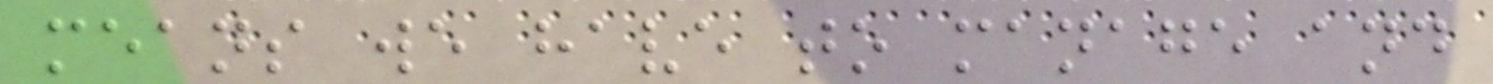means we have to manage and
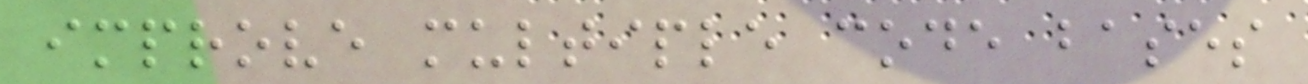improve multiple code bases
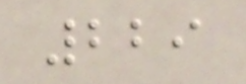229
